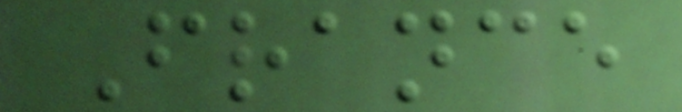France
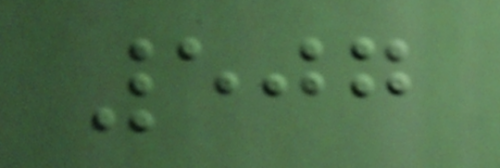507
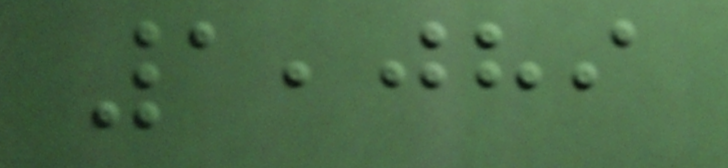1,089
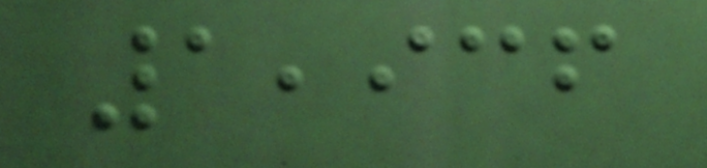1,936
